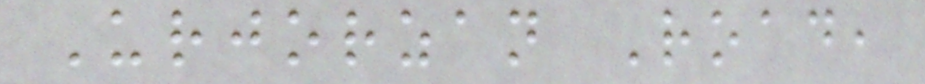Urjorzan Road,
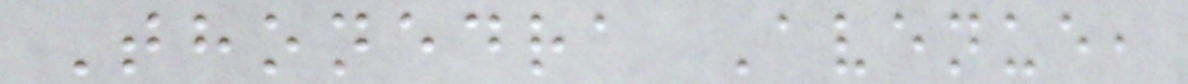Thonedra Avenue,
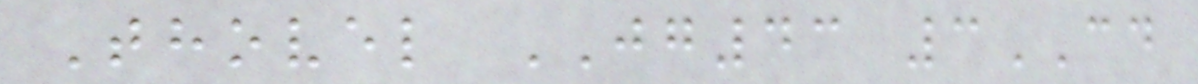Thovel JG43 3CD
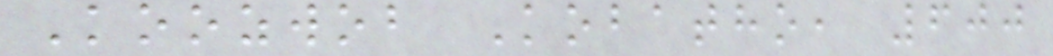Koozwob Kobatho, 600
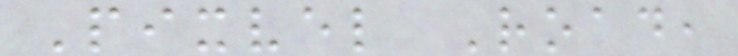Pixvel Road,
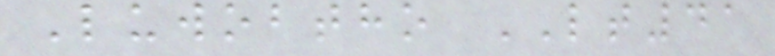Luwobtho LT41
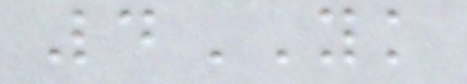4YK
